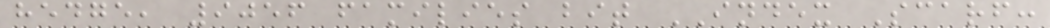hedge, 9056 families bit INDEX Scarf:
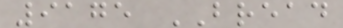9175 BREAD
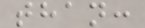than:
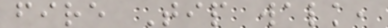fire Tip walk,
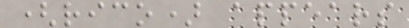(rico) appears
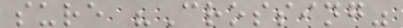sure "Crossing"
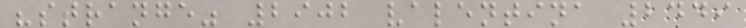"strange" 2902 valentina 2449
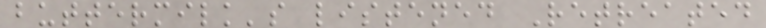buttermilk's listened Retreated
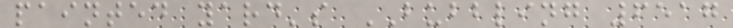painted yard's BUBBLING 6517
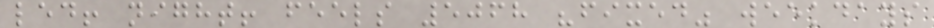led! night! feels 5068 "fixed" weekdays
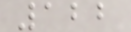122
